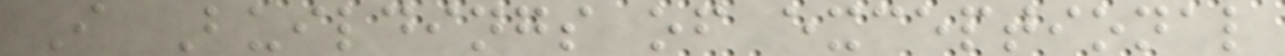I Buildings of exceptional
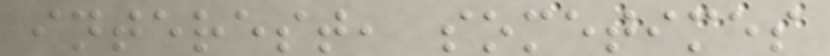interest, sometimes
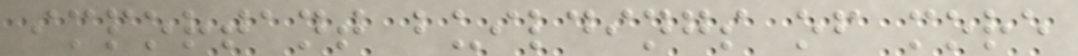important buildings of more
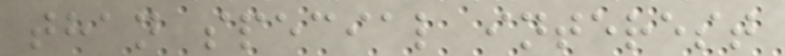than special interest
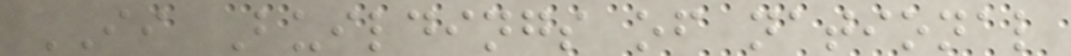II Buildings of national
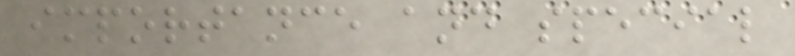importance and special
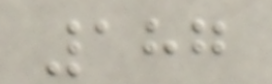187
